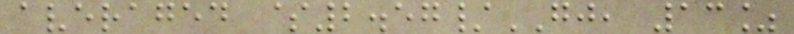averaged $2.57/GJ, 13%
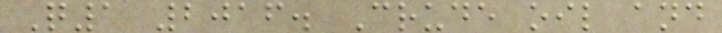Q1 2016. Crude oil and
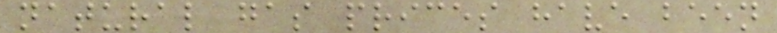natural gas prices have been
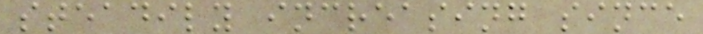steadily increasing since
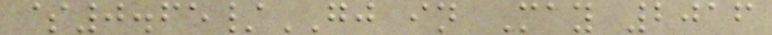$0.65/GJ in May 2016
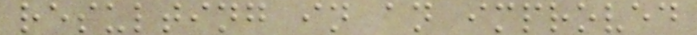resulting in an improved
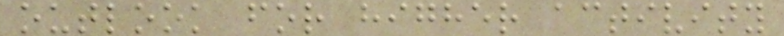outlook for higher activity
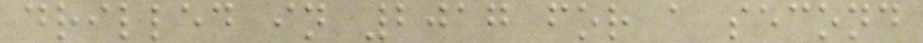drilled in 2017 for a second
